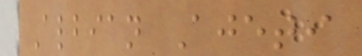Albian Ajeti
